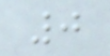0
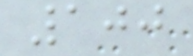100
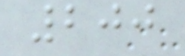200
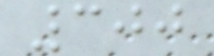300
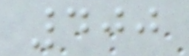400
